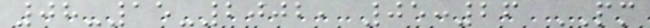08-15-2002, 05:26 PM
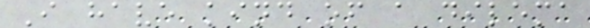I have kind of a dilema
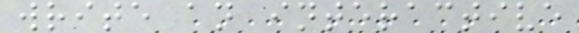write an interactive
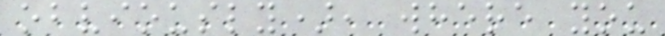obviously), where you
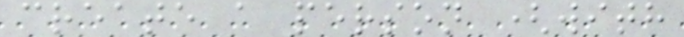create a person (with
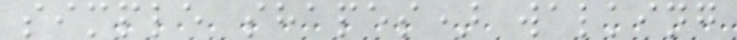simple shapes) walking
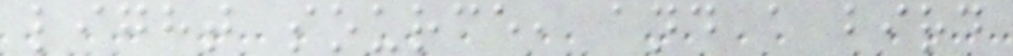light source, and a bird
